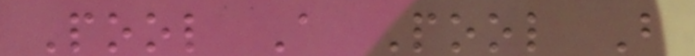Pool A Pool B
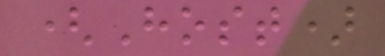(Host)
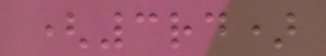(3rd)
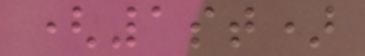(1st)
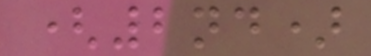(2nd)
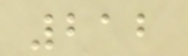212
